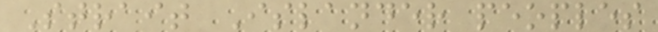Strait Islander peoples
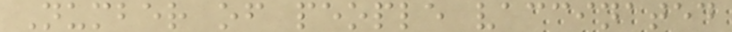Number of people vaccinated
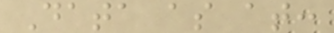Data as at:
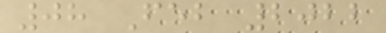08 Feb 2022
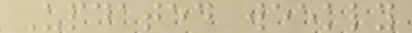Updated weekly
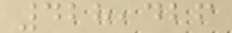428,426
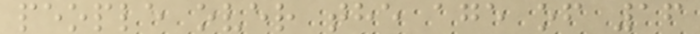people over the age of 16
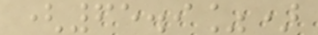(65.9%)
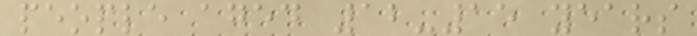people aged 12-15 years
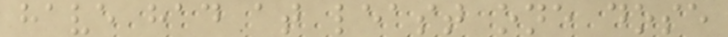have had at least one dose
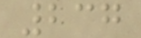237
